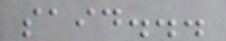said...
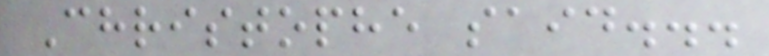Christophe said...
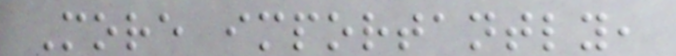More importantly,
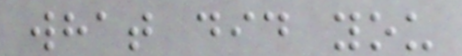what did you
